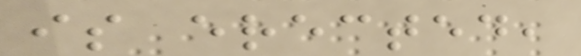is erected,
